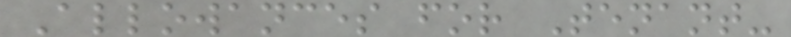Allowances for Tenant-
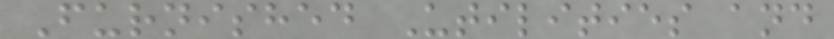Furnished Utilities and
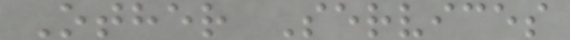Other Services
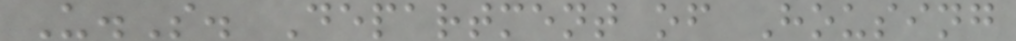U.S. Department of Housing
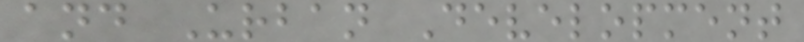and Urban Development
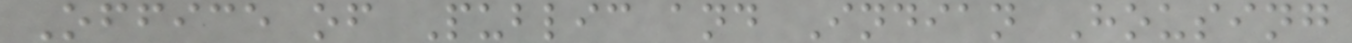Office of Public and Indian Housing
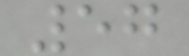57
